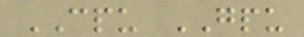CPU GPU
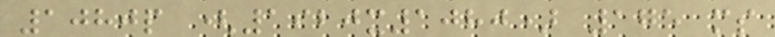1080p (1920x1080) 175 ms
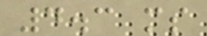4.3 ms
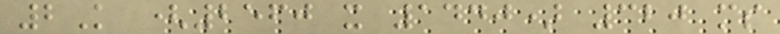2K (2560 x 1440) 320 ms
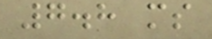7.8 ms
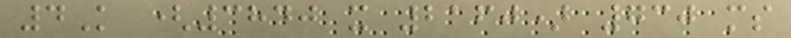4K (3840 x 2160) 730 ms
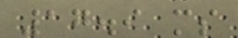17.9 ms
